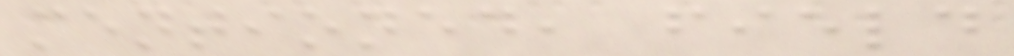mentioned, field
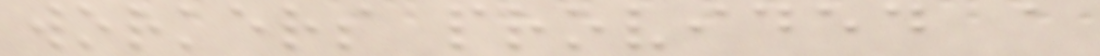workers provided a
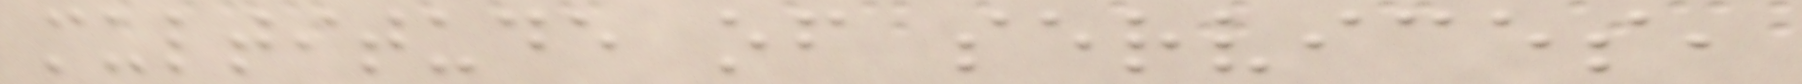multitude of services,
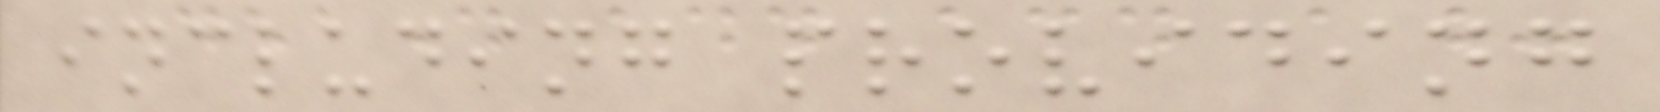including providing
